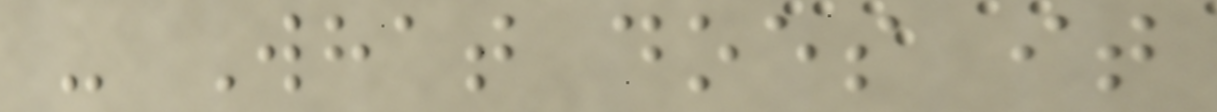- What does it
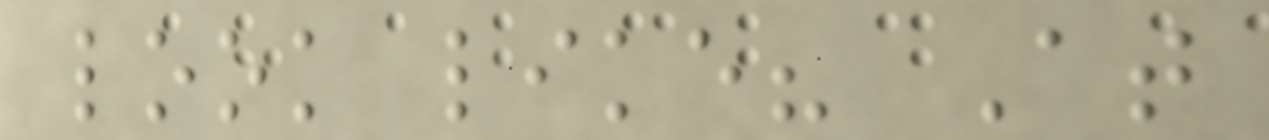look like? At
